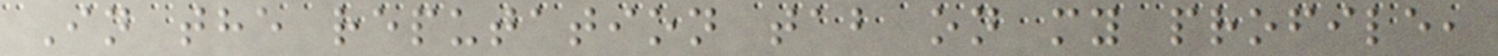In the reputation tab on my profile,
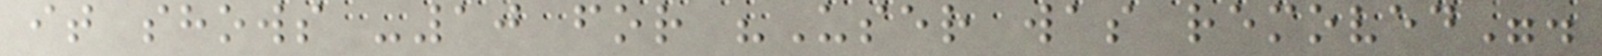it shows -10 for "User was removed".
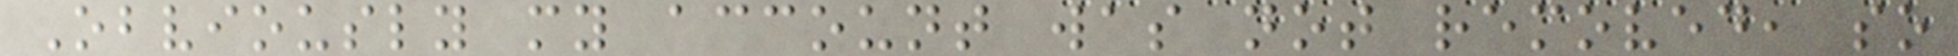Obviously my account was not removed, so
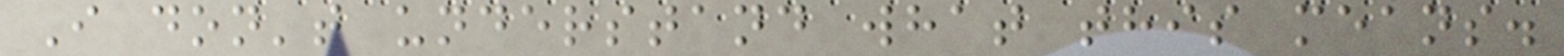I don't understand what this means.
